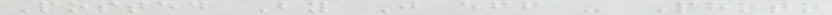Posted By J eff - Photo
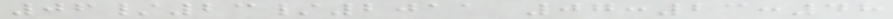06/23/2011 07:23:48
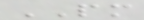PM
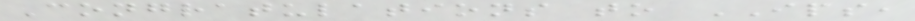Congratulations to IPS,
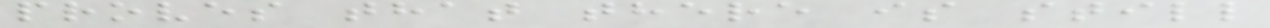proves that there is still
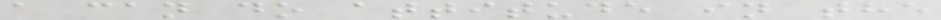a can do attitude in the
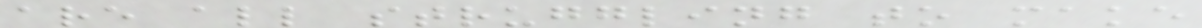are all struggling to make
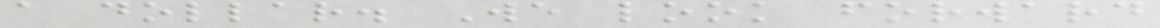a dollar. We look forward
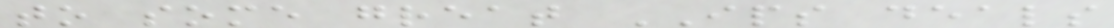to some great IPS deals
